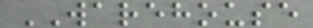WAREHOUSE
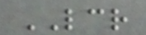LCR
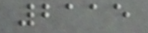2115
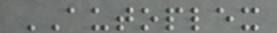AUTOPLEX
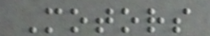Motors
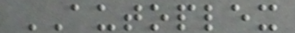AUTOPLEX
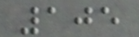105
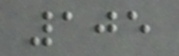105
